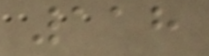118
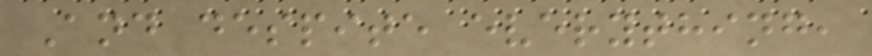And despite everything,
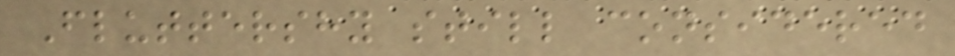Fluttershy still considered
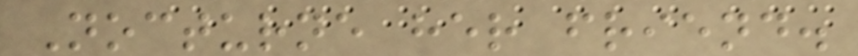Nocturne her friend.
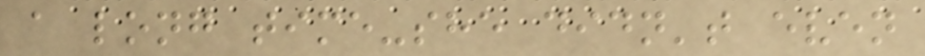a long time-she didn't even
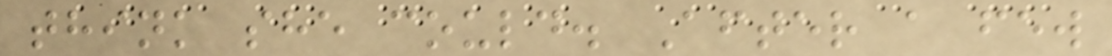think she could. After a few
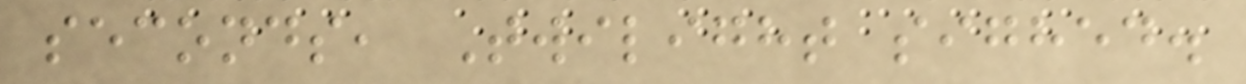seconds, Twilight sighed.
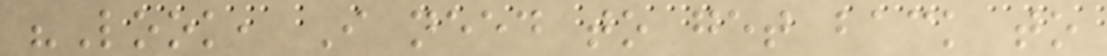"Look, I need to get back to
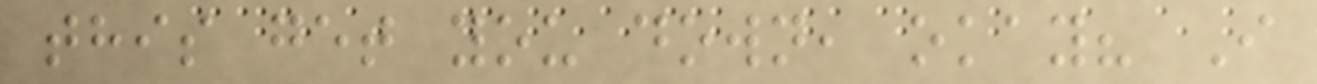this get you down, okay? I
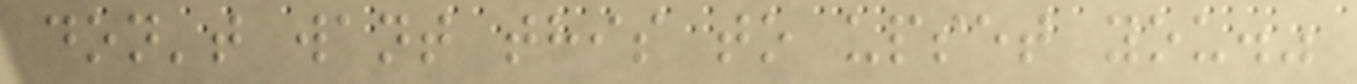don't want this to upset you."
